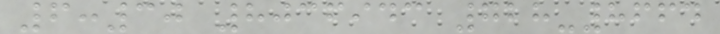6:30 8036943 728-8664
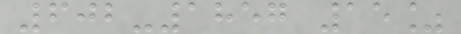602-1857 15%
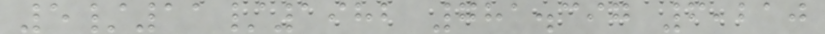5/11/1982 781.397 6,210
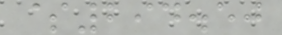$294.50
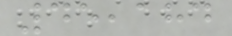45,184
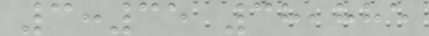3:35 38,885
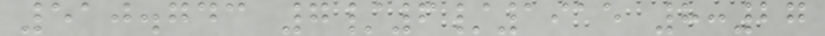510.743 7/6/1915 8:27
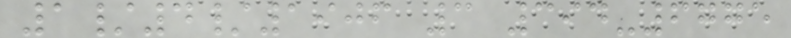1/4/1906 3 394-6775
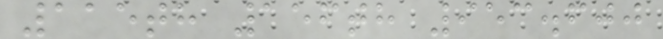115th 156th 953.600
